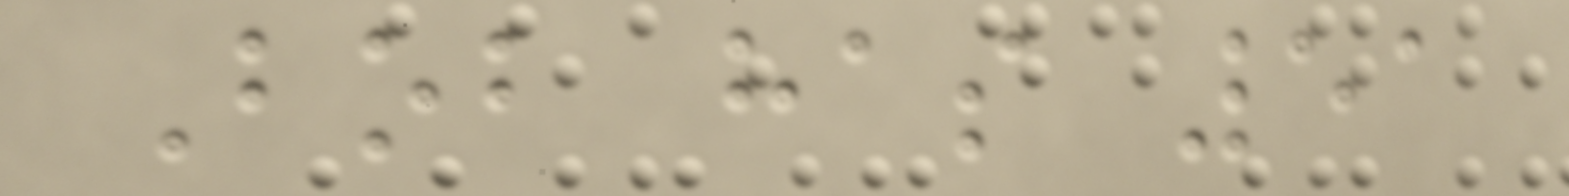Bob has 51
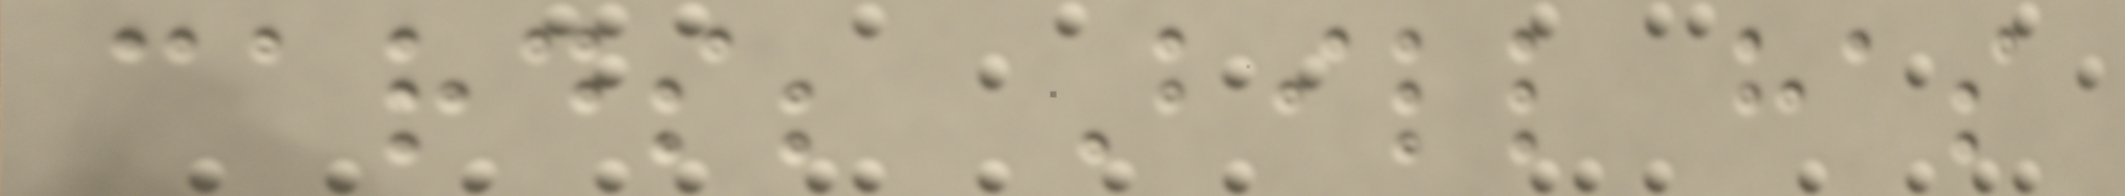cards; Bill has
